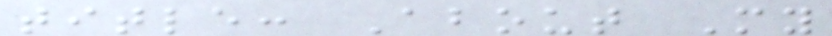title: About My
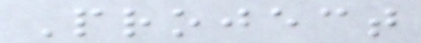Project
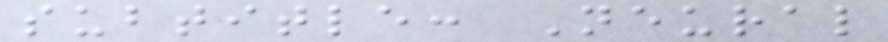subtitle: Neural
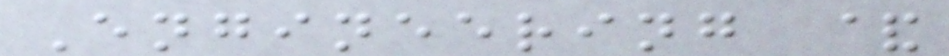Engineering &
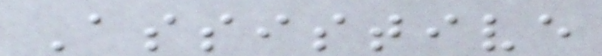Assistive
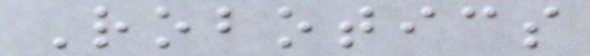Robotics
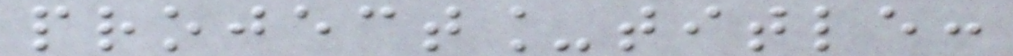project_title:
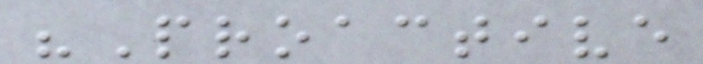"Proactive
